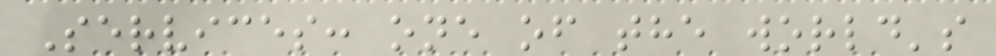Services: one of the world's
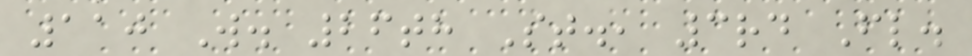110 W. 26th St., 3rd Fl.
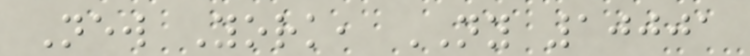New York, NY 10001
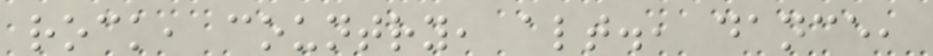rock, country, alt., dance,
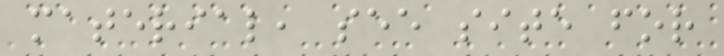material, see site for
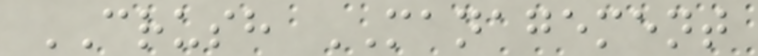CRUSH MANAGEMENT
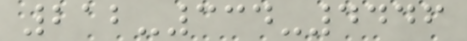212-334-4446
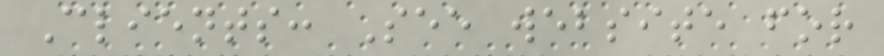Clients: See website for
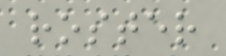roster
